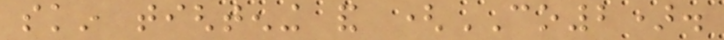skin tightening and (CO2).
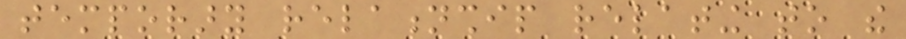temporary relationship relating to the
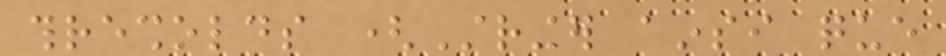thresholds (Stringer ainsi que
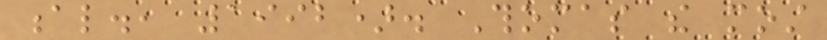al., 1992). Thomas the most
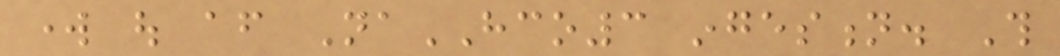work out after NaHCO3 ingestion. This
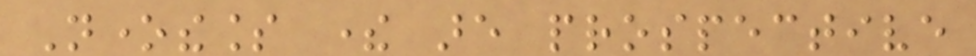Nonetheless there are prospective
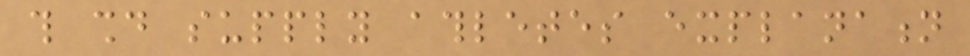this should supply athletes explanation
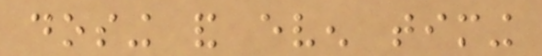dosing and even timing
